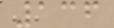136
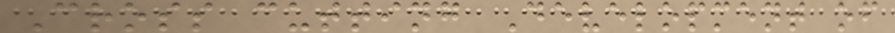Cross cutting Development of
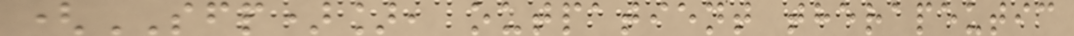(SFP)], outpatient therapeutic
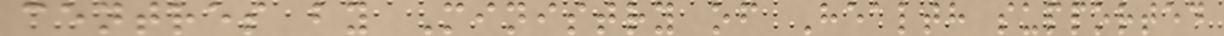centres by Ministry of Health supported
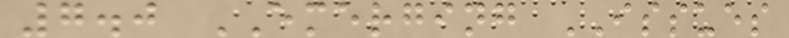7.0 EMERGING ISSUES
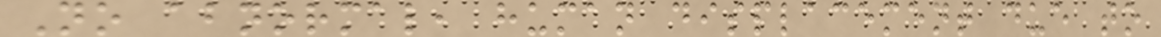No abnormal, human displacement due to
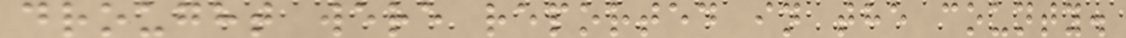drought were reported in the county.
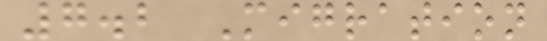7.2 Migration
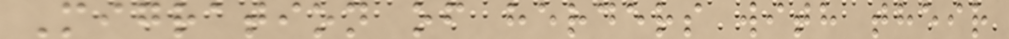Migration of herders with their
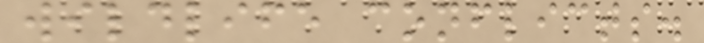wildlife conflicts.
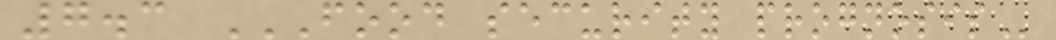7.3 FOOD SECURITY PROGNOSIS
